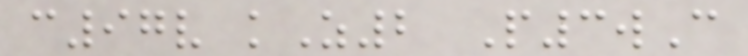c97v kZ2 P3wC
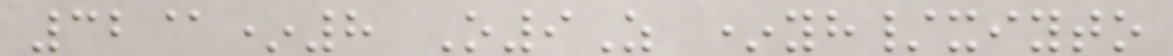32@*8 O9Z *yh/xiyto
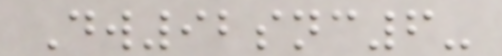Dw92snc6-
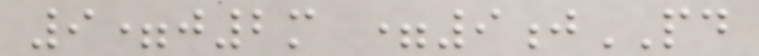9=j2m =9jPD
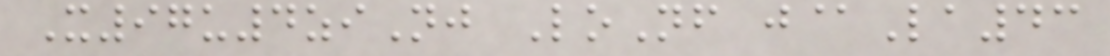X97u4ziNj LoNf j@La43
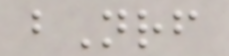bNrf
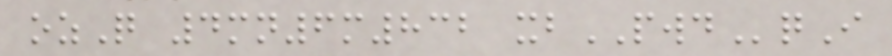ozQ 4mn6m832 xbPWDqI
